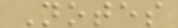Notes
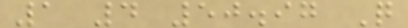1 4 50.97 Q
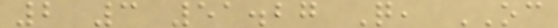2 3 51.27 Q, OC
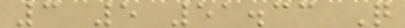3 5 51.33 Q
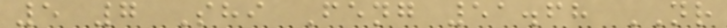5 7 Shi Feng 51.68 NR
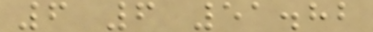6 6 51.82
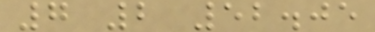7 2 52.05
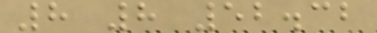8 8 52.32
